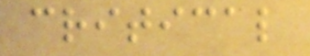critical
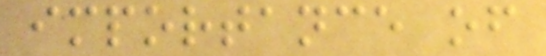importance of
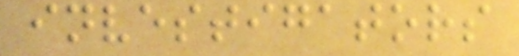investigators
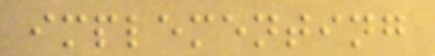implementing
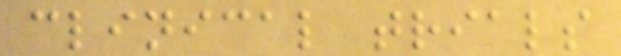clinical trials
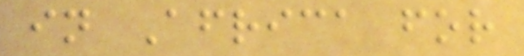in Africa for
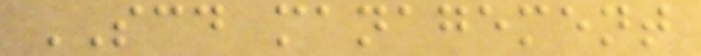SCD management
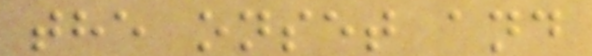the onset and
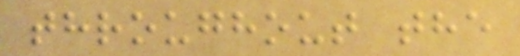throughout the
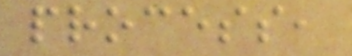process,
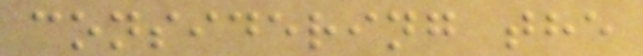considering the
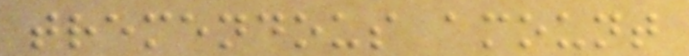tremendous amount
